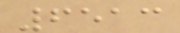6513
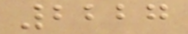2227
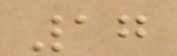17
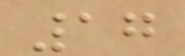17
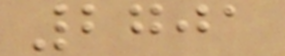2701
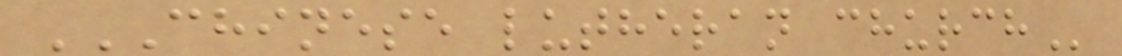CHINESE LUTHERAN CHURCH
